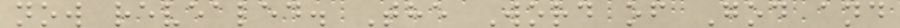now revealed. The Word of God and
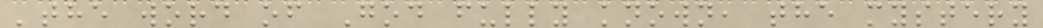'the word of God fully known, the mystery
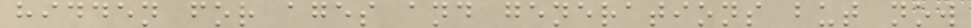hidden for ages and generations but now
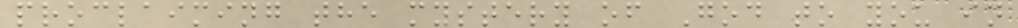proclaiming the mystery of God to you in
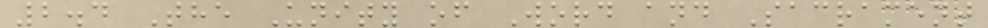2.4 The Unity of Word and Sacrament
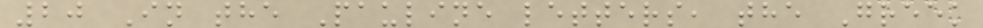20 In the Pauline letters, the Greek
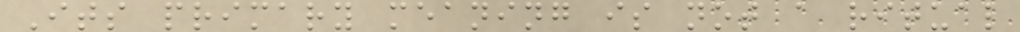Its primary meaning is not a ritual
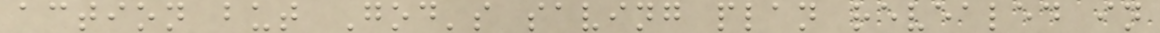action but God's saving plan revealed in
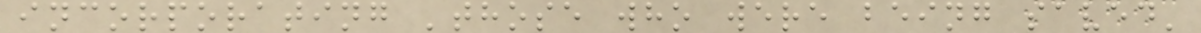incorporating 'those who were being saved'
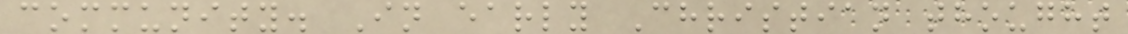community. In early Christian thought
